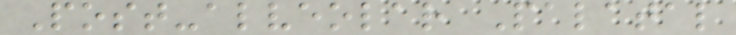Post-alveolar Palatal
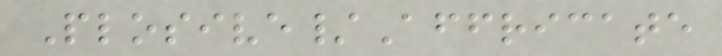Plosive/Affricate
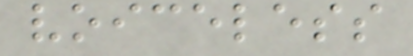voiceless
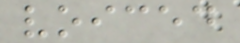voiced
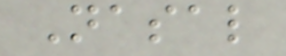Nasal
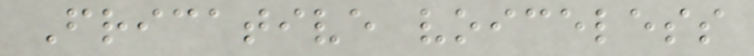Fricative voiceless
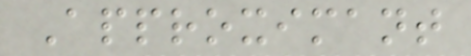Approximant
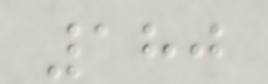180
